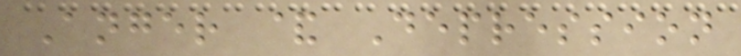Anger & Depression
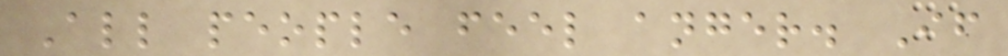All people feel anger. If
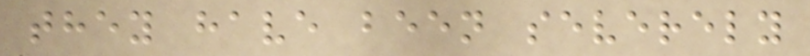they have been severely
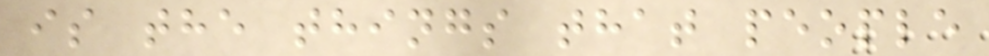is the things that people
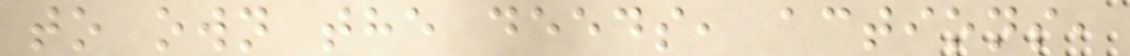to own the deeds, actions,
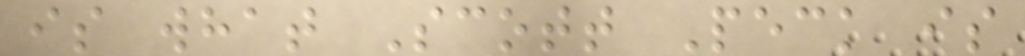is what Scott Peck is
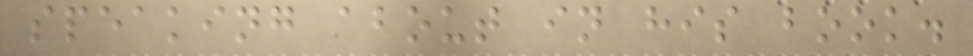speaking about in his book.
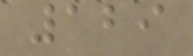129
